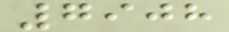7908
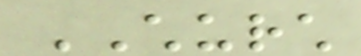CHURCH
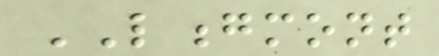LONGMONT
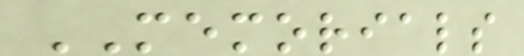MEMORIALS
